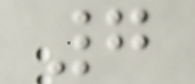7
